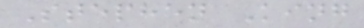Stephen King
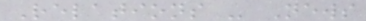Relations - News
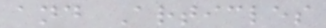and Articles
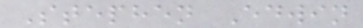Stephen Edwin
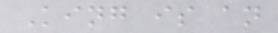King is an
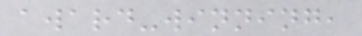award-winning,
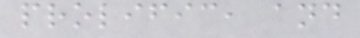prolific, and
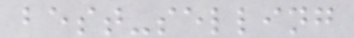best-selling
